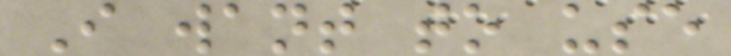I want to use
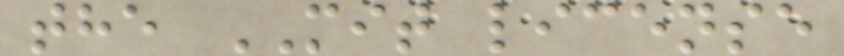the MIT license
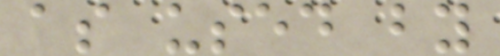as used by
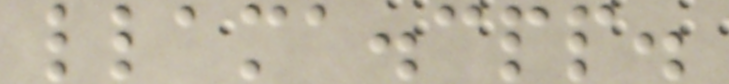llama.cpp.
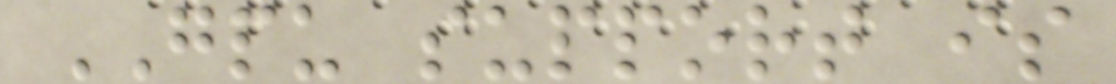GPU support is
